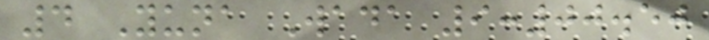4 Yuna Wada 9:00.50
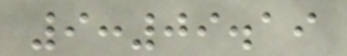9:09.19
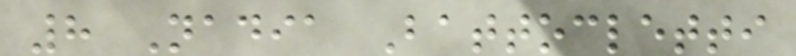8 Nadia Battocletti
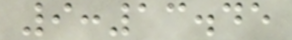9:13.45
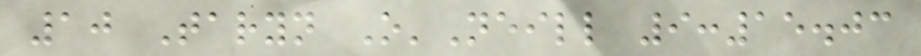10 Taryn O'Neill 9:15.03
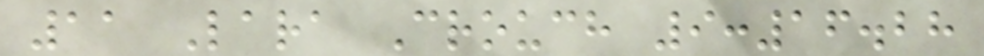11 Lara Crouch 9:16.28
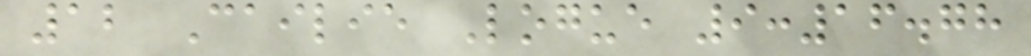12 Cailie Logue 9:16.78
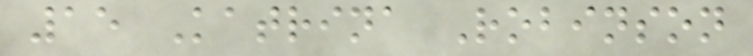15 Katrina Robinson
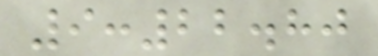9:22.80
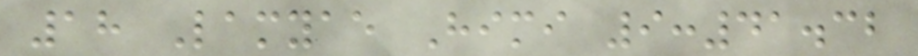18 Lamyae Himi 9:41.32
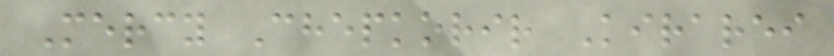Mercy Chepkorir Kirarei
